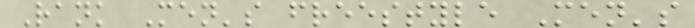Rank Men's freestyle Men's
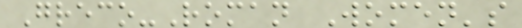Greco-Roman Women's
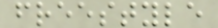freestyle
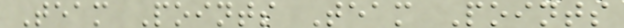Team Points Team Points
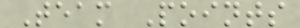Team Points
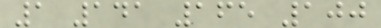1 141 165 100
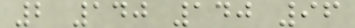2 140 140 96
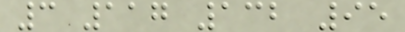3 117 132 95
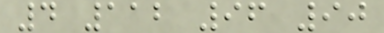4 112 96 90
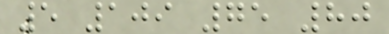5 109 75 80
